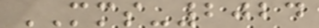MMS-2024
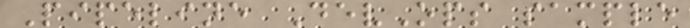Pipeline DevOps sample
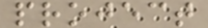project
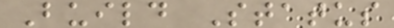Build Status
